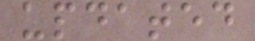updated
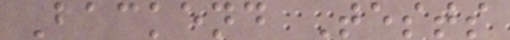Backend Tests
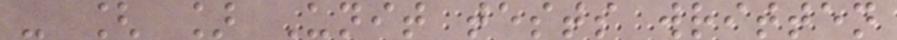- [ ] Unit tests written
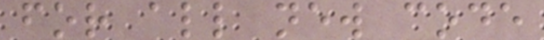for all new code
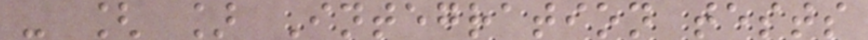- [ ] Integration tests
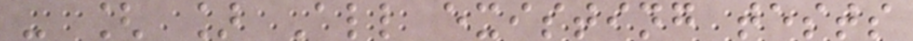- [ ] All existing tests
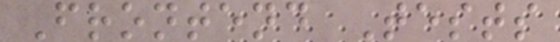Frontend Tests
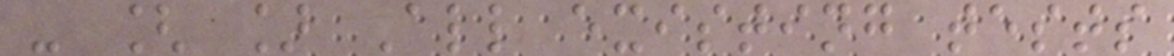- [ ] All existing tests
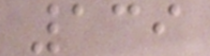139
